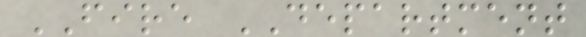FIRE DEPARTMENT
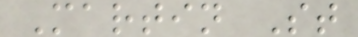Martin St
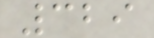329
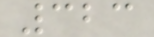323
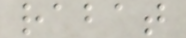rabat
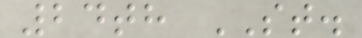24th ST.
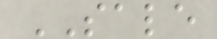SALE
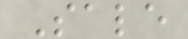Sale
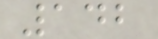142
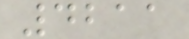4211
